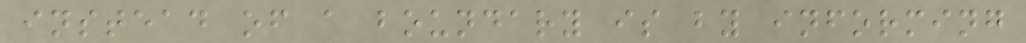instead of a boundary is by informing
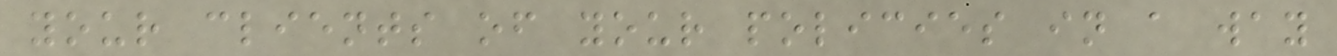your clients of your policies in a way
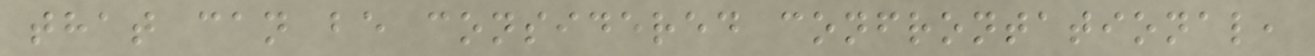that can be considered confrontational,
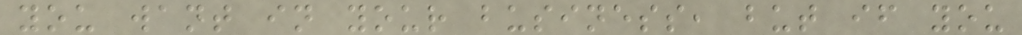you want in your business, but if you
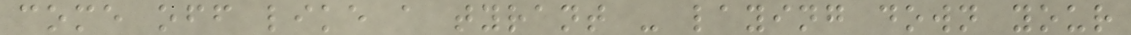come off like a tyrant - laying down your
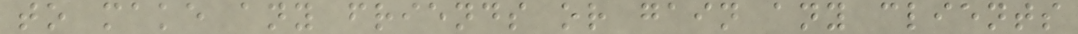to make any friends or gain any clients
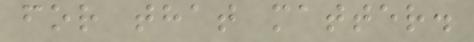for that matter.
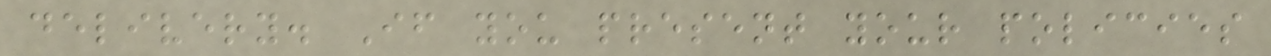delivery. If you present your policies
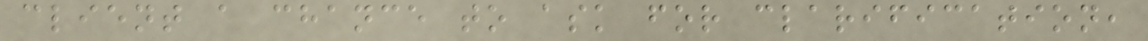client a chance to ask for clarification,
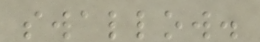swallow.
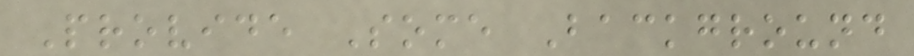Provide Some Background
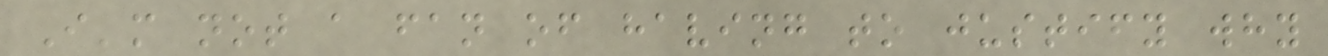I'm not a fan of having to justify why
